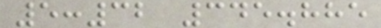5:32 345.885
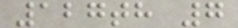127th 7
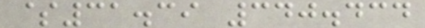$31.39 340.434
